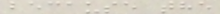because the
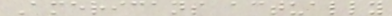Americans actually
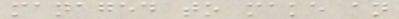managed to make an
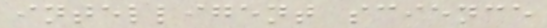intelligent science
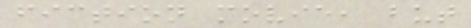fiction movie, but
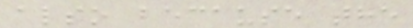also because the
